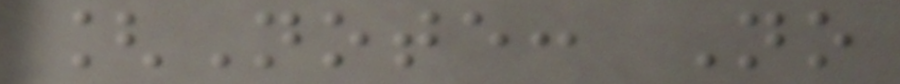[Note: No
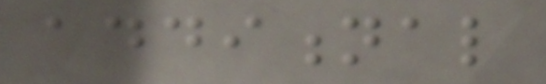additional
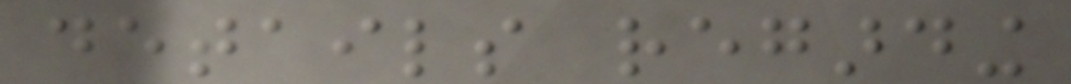details regarding
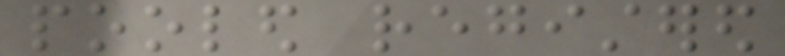pooled registered
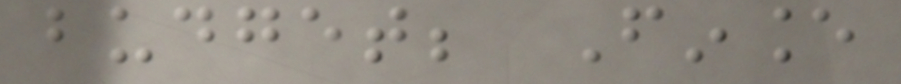budget; Finance
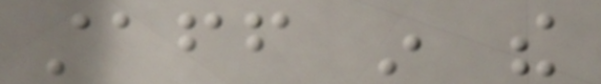staff in the
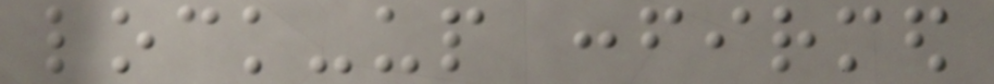lock-up confirmed
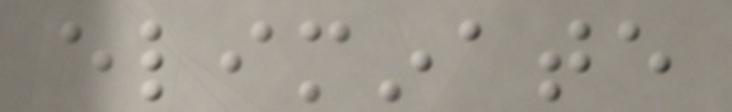eliminate
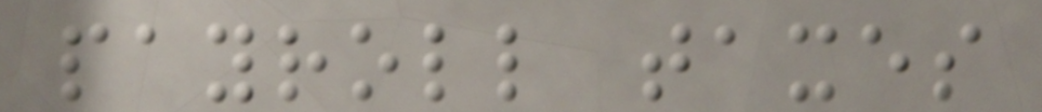payroll taxes
